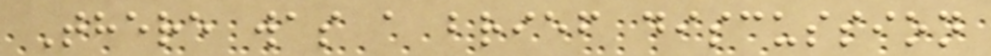There was a brief discussion
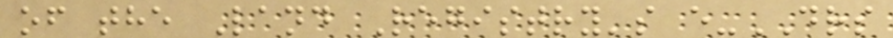of the Land Registry's e-DRS
